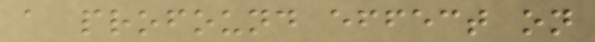a profound effect on
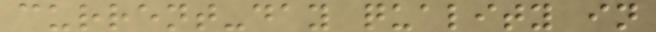current-day quality in
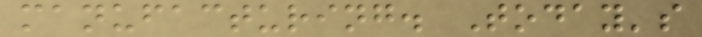manufacturing. Today's
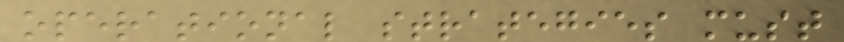operational strategies must
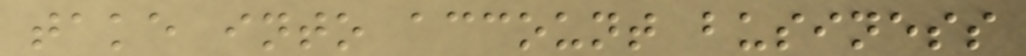take into account business
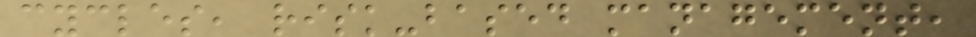cycles, risk-based management,
